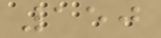150
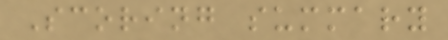Scoring summary
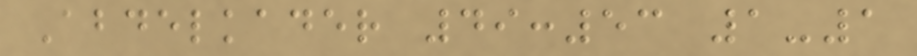Abdelkader 49:53 1-1
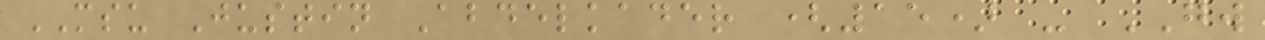MSU Justin Abdelkader (15) - GW
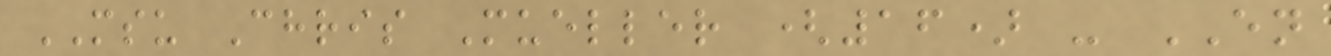MSU Chris Mueller (16) - EN
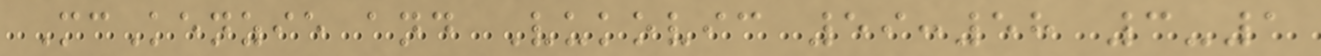McKenzie and Vukovic 59:58 3-1
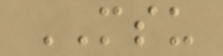MSU
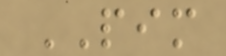PIM
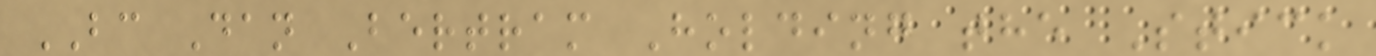BC Dan Bertram Holding the Stick
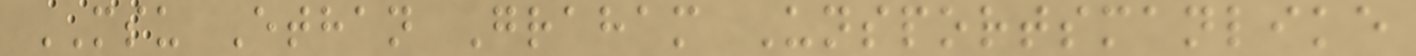MSU Ethan Graham Unsportsmanlike
